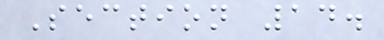Section 14.
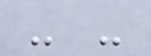- -
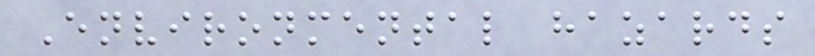Environmental hazards
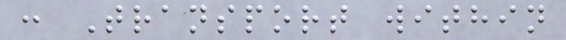: Transport within
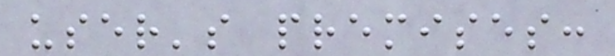user's premises:
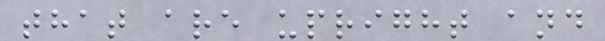that are upright and
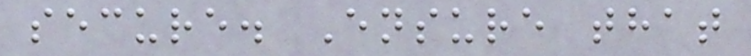secure. Ensure that
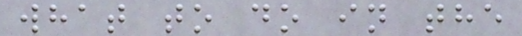what to do in the
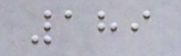189
